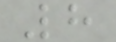8
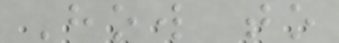How to
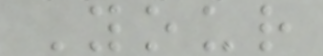Your
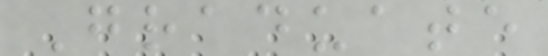Graduate
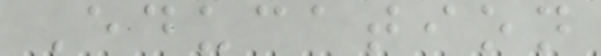Education
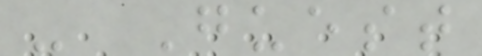- Guest
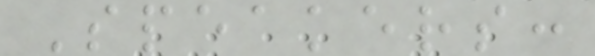Speakers:
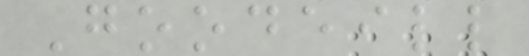Goodeill
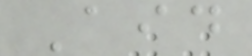Aid
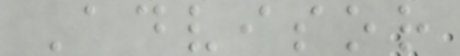Advisor
